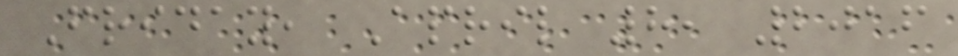Friday, April 8, 2016
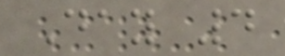Day 4
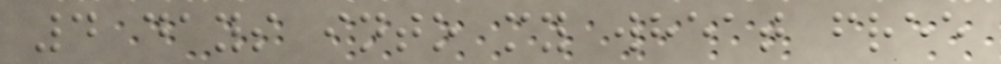4 days into my wheat free
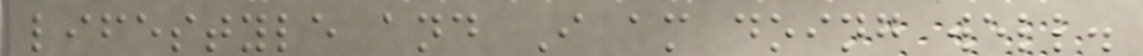lifestyle and I am doing well.
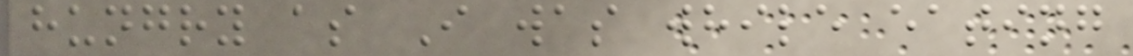hungry as I was while eating
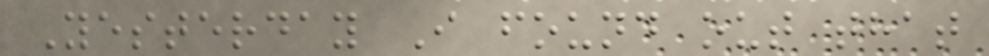Yesterday I found out that
